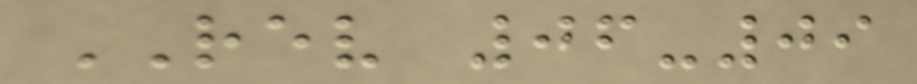REV 06-09
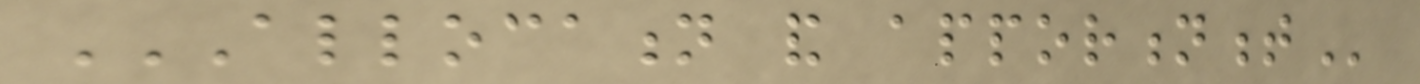ALLOCATION AND APPORTIONMENT
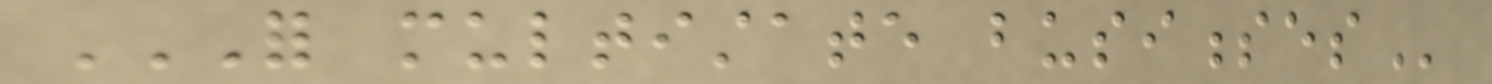FOR MULTISTATE BUSINESSES
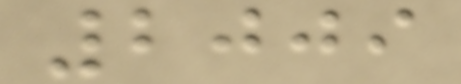2009
